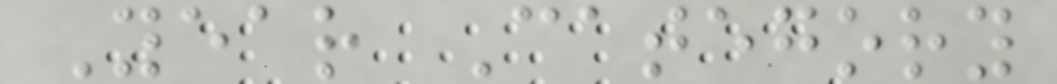Year Category
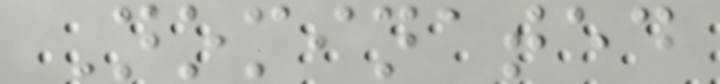Nominated
